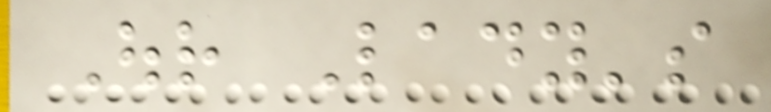Our Lady's
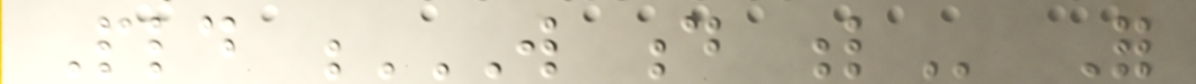Pld W D L For
